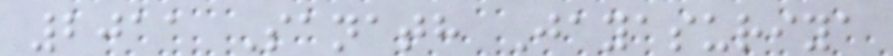2011 Sanath Jayasuriya
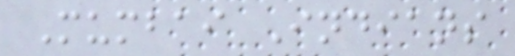Mumbai Indians
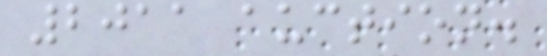2011 auction.
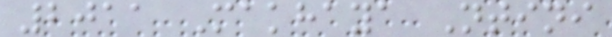2011 Makhaya Ntini
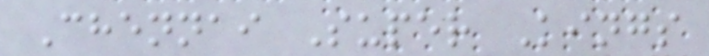Chennai Super Kings
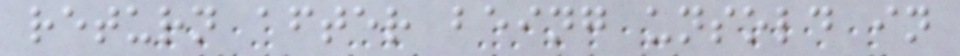return after being unsold in
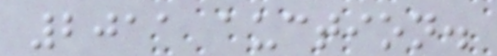2011 auction.
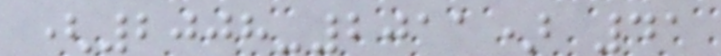(2008-2011) 41
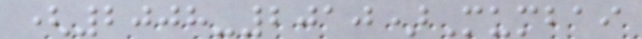(2008-2010)Mumbai
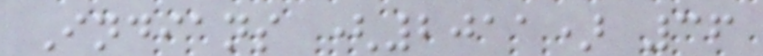Indians (2011) 36
